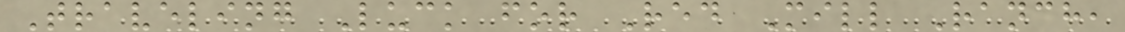Traveling Luck for Red Mill Ranch,
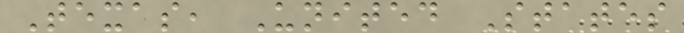Texas, United States
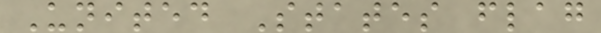United States flag
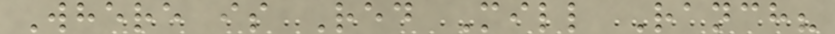Where is Red Mill Ranch?
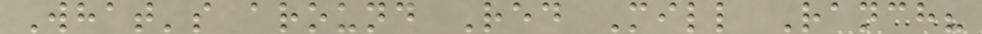What's around Red Mill Ranch?
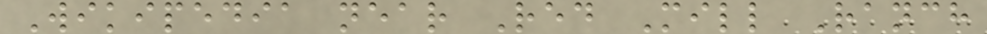Wikipedia near Red Mill Ranch
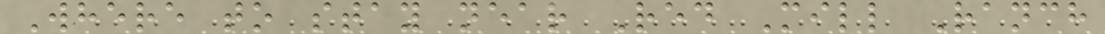Where to stay near Red Mill Ranch
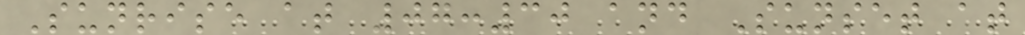Sunrise at 07:30 and Sunset at
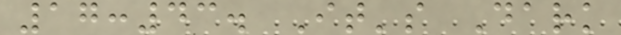17:43. It's Dark
